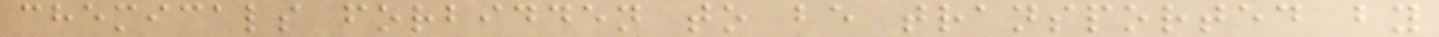chemicals forbidden to be transported by
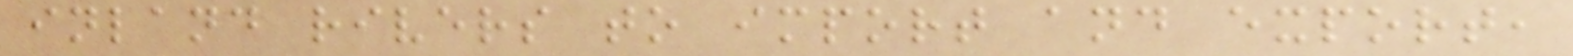inland rivers to import and export,
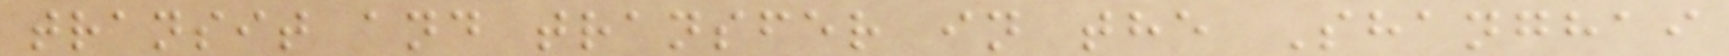transit and transfer in the Shanghai
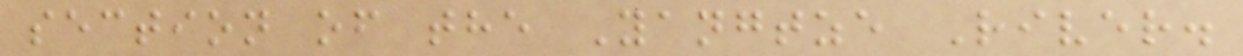section of the Yangtze River.
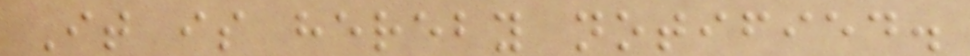It is hereby notified.
